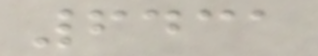6431
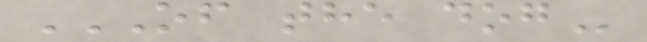OF THE DOG
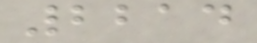2214
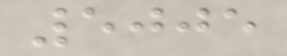5005
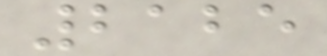2125
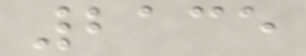2135
